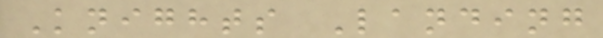Knights Landing
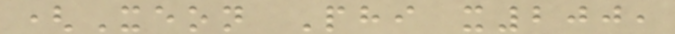(Xeon Phi x200,
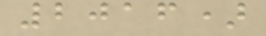2016)
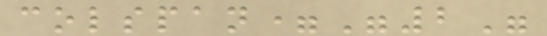colspan="2"
